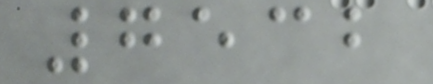7532
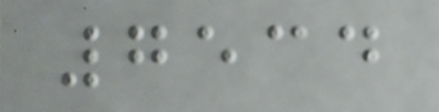7534
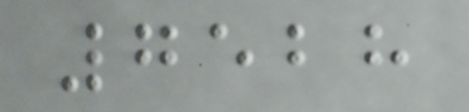7528
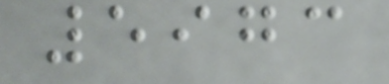5973
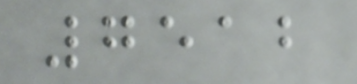7512
